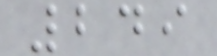249
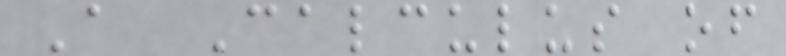A Calculus of
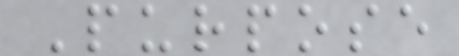Purpose
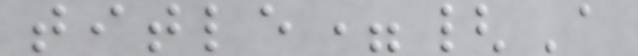title={A
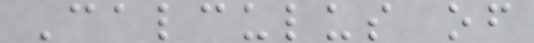Calculus of
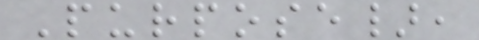Purpose},
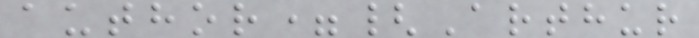author={Arthur
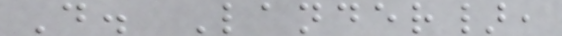D. Lander},
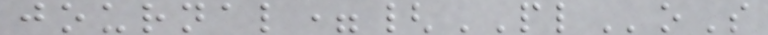journal={PLoS
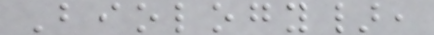Biology},
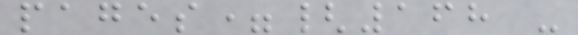pages={168 -
